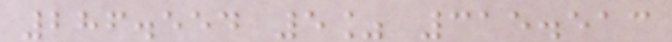286.554 5% 315.513
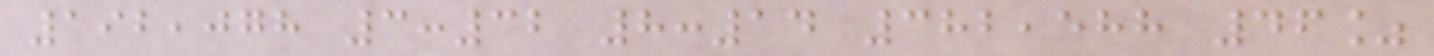192,078 3:32 8:14 382,588 46%
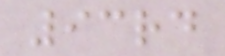93rd
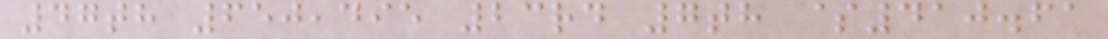47th 650,495 23rd 7th $410.61
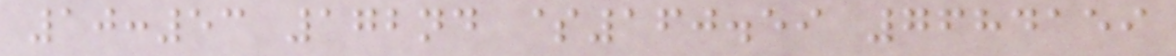10:53 172nd $160.59 7684159
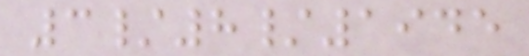3/8/1945
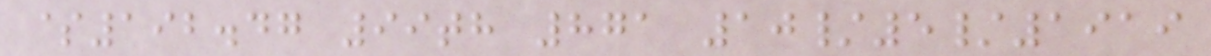$192.47 99th 871 10/5/1919
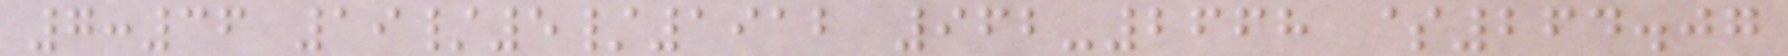7:36 19/5/1912 962-2668 $264.07
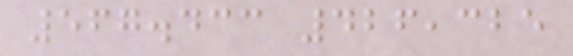567.433 426,325
